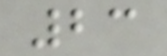23
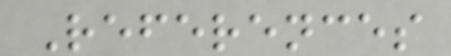References
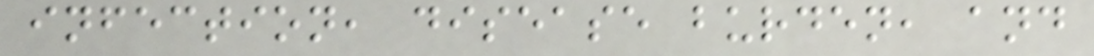infection, disease burden, and
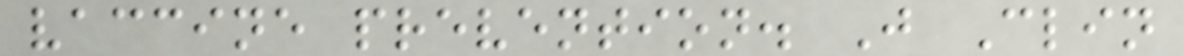vaccine prevention. J Clin
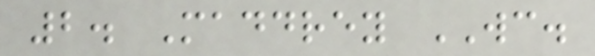2. Maddrey WC.
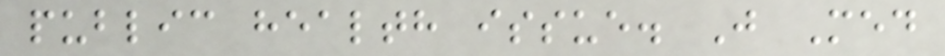public health issue. J Med
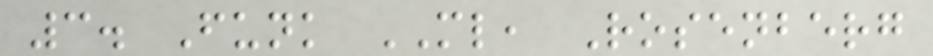3. Funk ML, Rosenberg
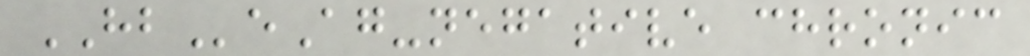HBeAg-negative chronic
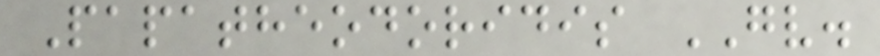Papatheodoridis GV.
